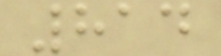814
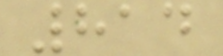814
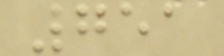751
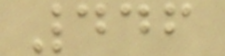446
